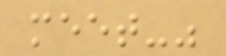meet-"
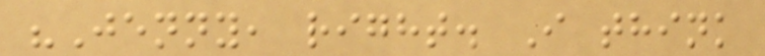"Jenny, right. I think
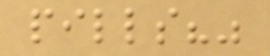pills?"
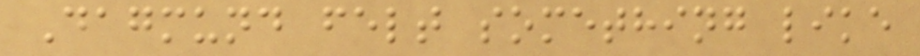Dagmund felt something like
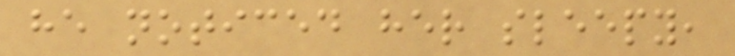he noticed her sleepy,
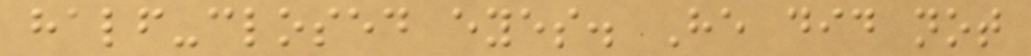half-closed eyes. He did not
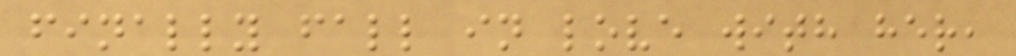finally fall in love with her,
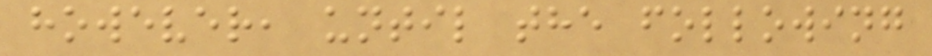however, until the following
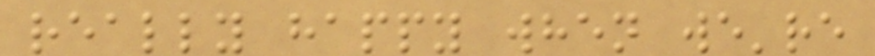really happy when we're
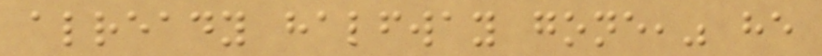already halfway gone," he
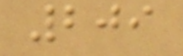209
